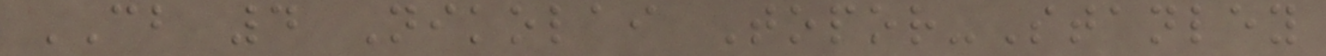CB 4 Nikolai Topor-Stanley
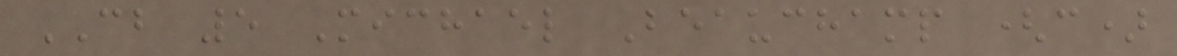CB 5 Michael Beauchamp (c)
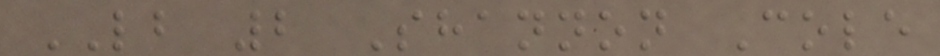LB 2 Shannon Cole
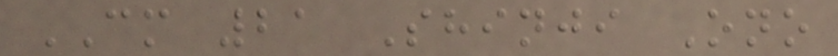CM 21 Shinji Ono
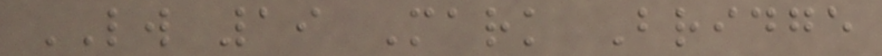LW 19 Mark Bridge
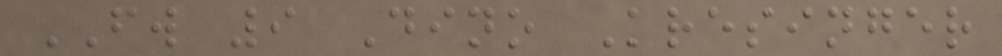FW 9 Dino Kresinger
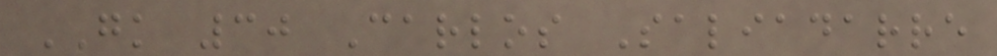GK 30 Carlos Saliadarre
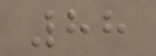88
